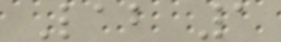Lab 1
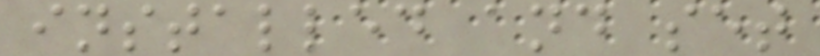installed and set
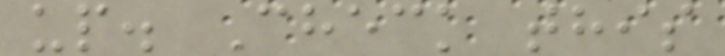up. Check this
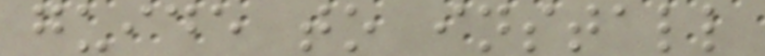guide to install
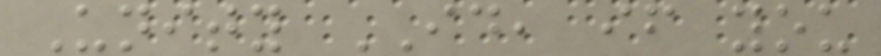Unity ID, if you
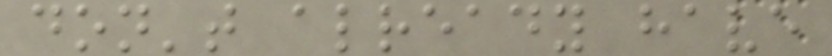don't already have
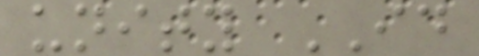unity ID
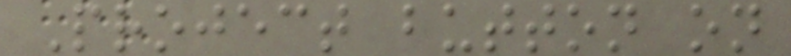Project button on
